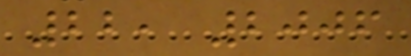22, 2006
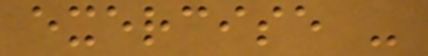exercise -
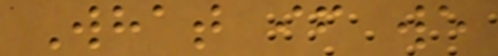What if we
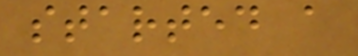started a
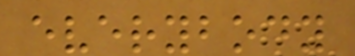everybody
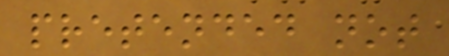pretended not
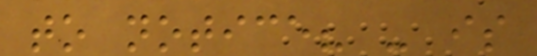to notice? - is
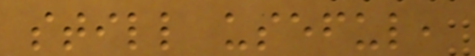still useful,
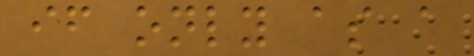if only as a
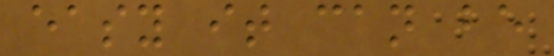easy it can be
